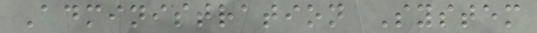Administration System
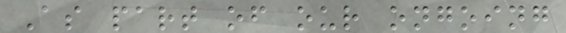As part of our ongoing
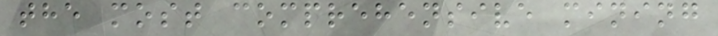the most comprehensive mining
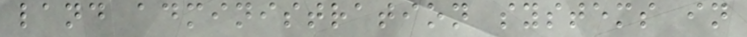land administration systems in
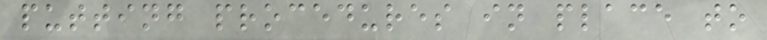putting procedures in place to
